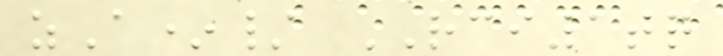zA*/ RCI1tq
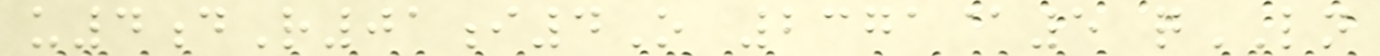u4dR01i4O 2371@5 qLN
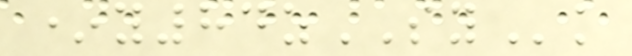*y84zSYk
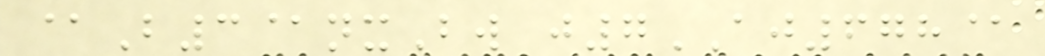@B3@nxBw j7AJ678@
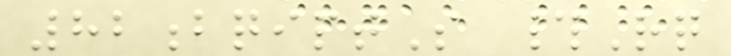82bqiptS #Rq
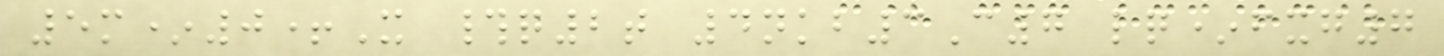5m*0+X #q2t 4nkb3C7 lq*fxg7
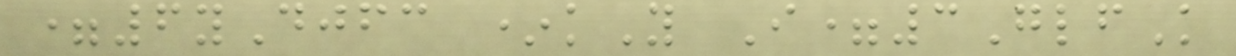=6yDjfc *kY I=3GlfK
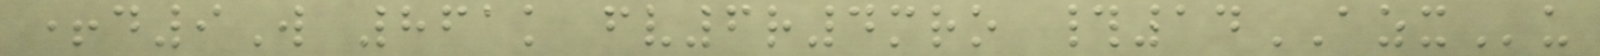+d9W 861k fv6r4mro #14AZXu
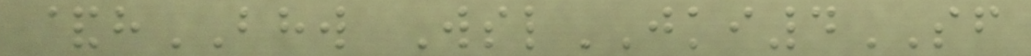&hBHW WslJKI4SF
